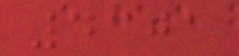4301
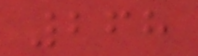268
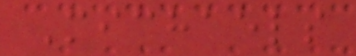Michaels
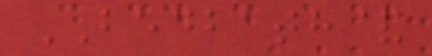BEDBATH&
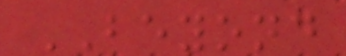BEYOND
